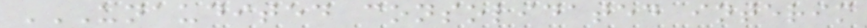UNAUDITED CONSOLIDATED INTERIM
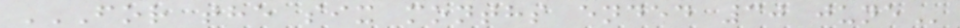FOR THE SIX MONTHS ENDED 30 JUNE
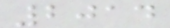2014
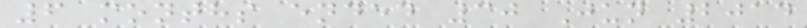6 months ended 30 Jun 2014
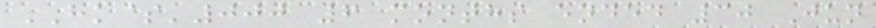HK$'000 6 months ended 30 Jun
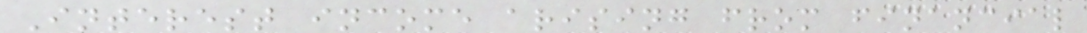Interest income arising from financial
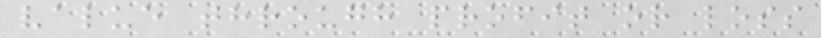value through profit or loss
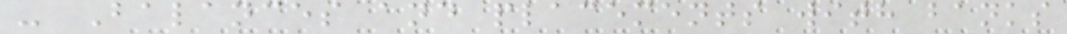- Balances and placements with banks
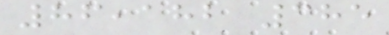86,182 385
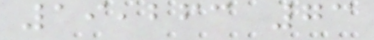19,263 73
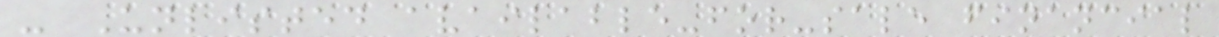- Unlisted available-for-sale financial
